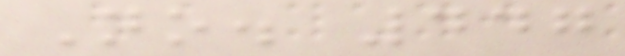No. 447
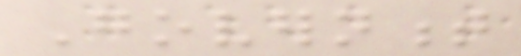Government
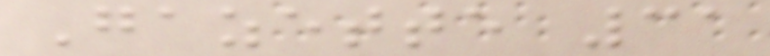Gazette 31
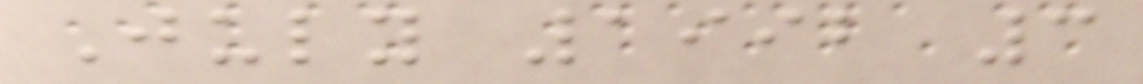July 1992 3
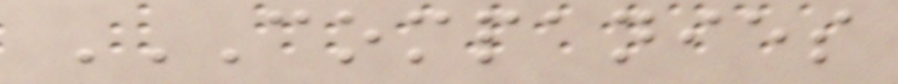COMPANIES
